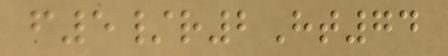f5/r2Ht74
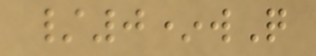/0*wQ
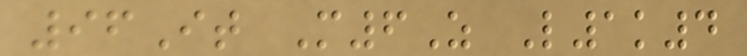96It M6Z L1k4
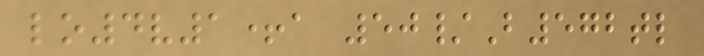lo4v1+a 50/B572tl
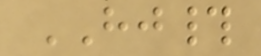HJ#
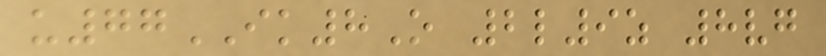u77IK8O 2l9z 8vg
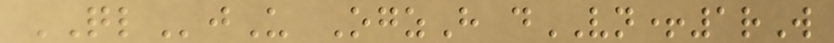QLjU OgzH dVN+1rW
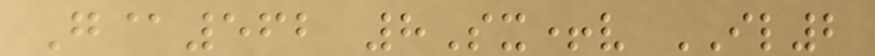G@562 8Sx+v IL2
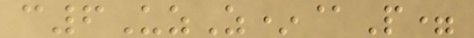c6UzZ*@P=
